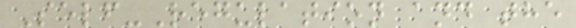Self-Regulation and the
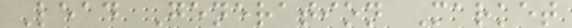Lead Generation Market
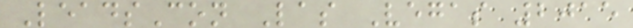LeadsCon Las Vegas 2015
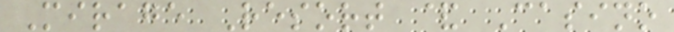Mirage Resort & Casino
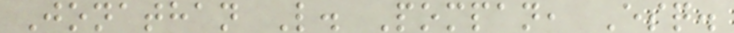Jonathan L. Pompan, Esq.
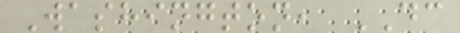Washington, DC
